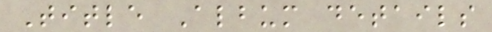Title Album details
